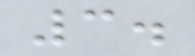3.
